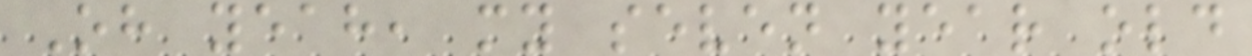Oh yeah, my seven year old
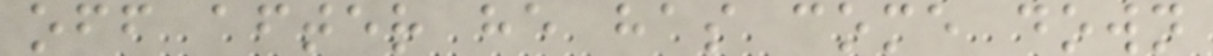off after he has come down
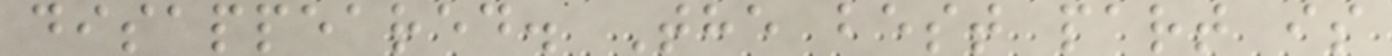disappeared. The best part is
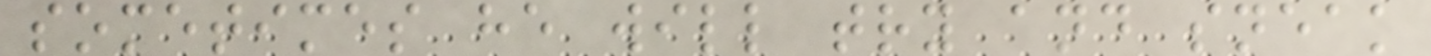sometimes he will try and sneak
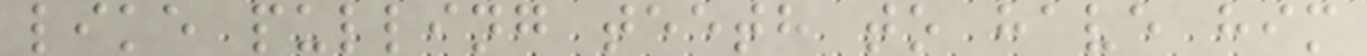like pulling teeth to have him
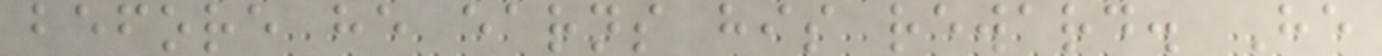before he earns his reward. He
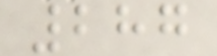287
